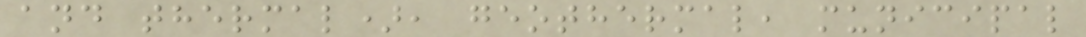and thermal), geothermal, municipal
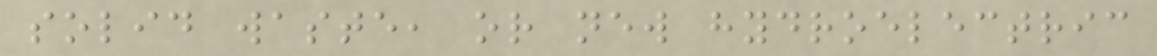solid waste, or new hydroelectric
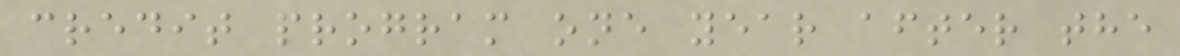credit program one year after the
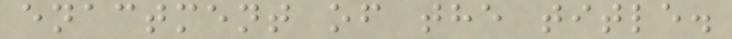enactment of the title.
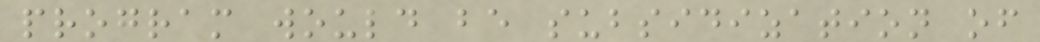program would be subsidization of
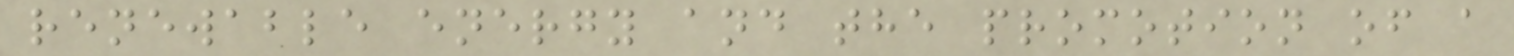renewable energy and the promotion of a
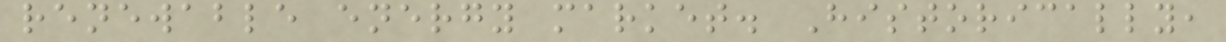renewable energy market. Historically,
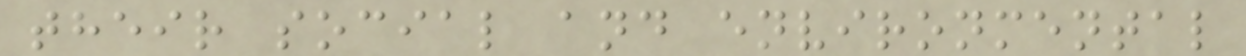their social and environmental
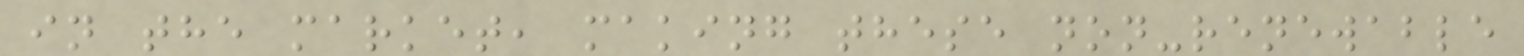in the market, making these non-renewable
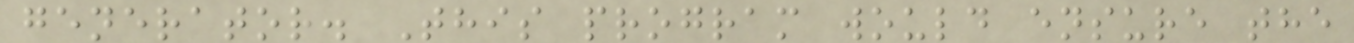generator. This program would ensure the
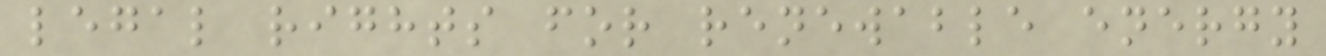legal rights for renewable energy
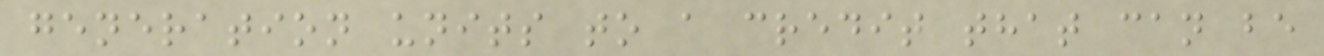generation units to a credit that can be
